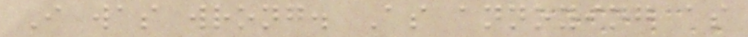I was wrong. As annoying as
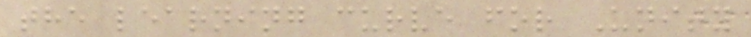the learning curve for Unity
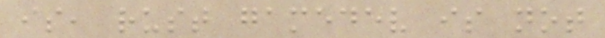is, rust gamedev is not
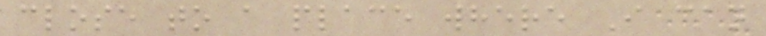close to a place where I can
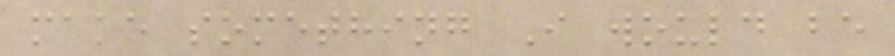make something I would be
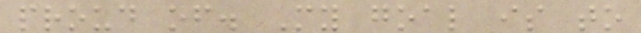proud of. My goal is to
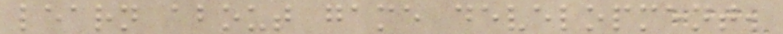learn about game development,
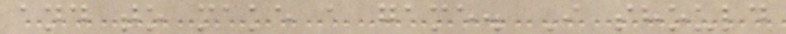and to make a game. I should
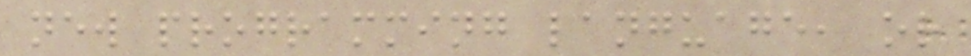new programming language, or
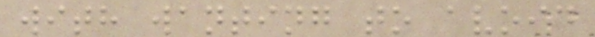with wanting to avoid
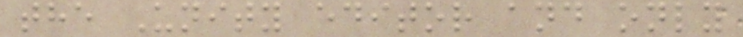the Unity editor and only
